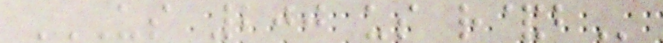US 200 US R&B
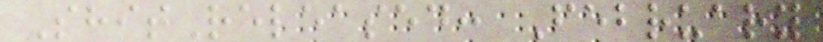ShitReleased: February
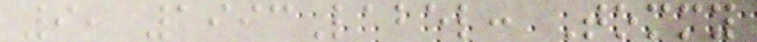9, 1993Label: Tommy
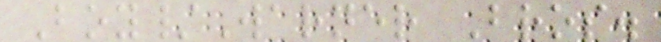Boy/Warner Bros.
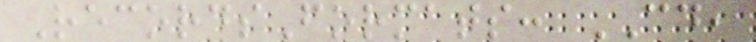RecordsFormats: CD,
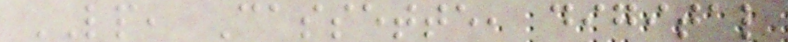LP, Cassette, digital
